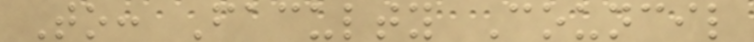To: Faculty Council
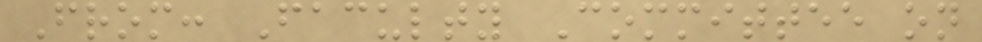From: Faculty Committee on
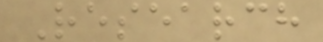Research
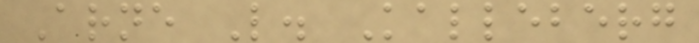Arne L. Kalleberg
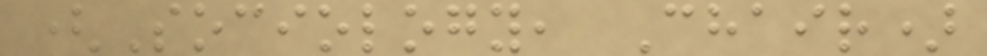(Sociology, Chair)
